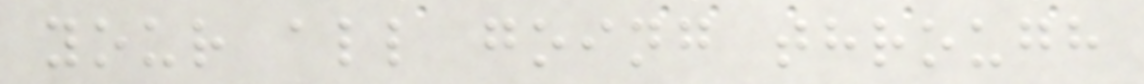your all going through
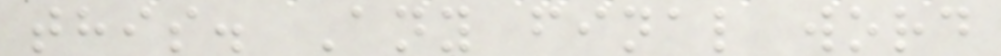this. Any final word
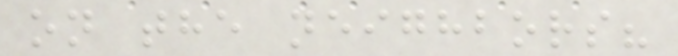on the neighbors?
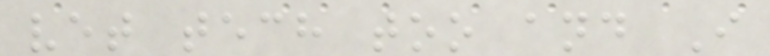vet tech too and I
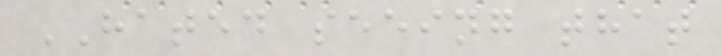HATED seeing that
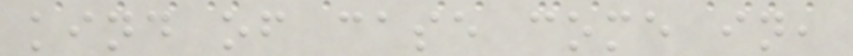kind of case come in,
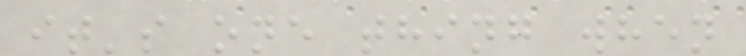it's one thing when
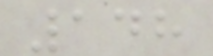148
